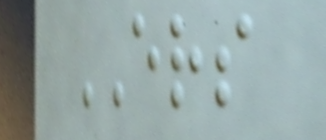ERS
